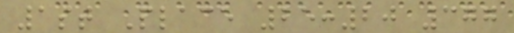1st Place 25:20 377
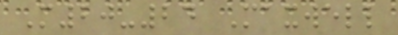M20-24 Maxwell
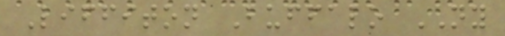Liffiton Buffalo NY
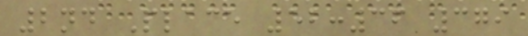2nd Place 52:36 379
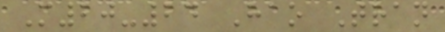M20-24 Hao Tran
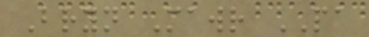Bryn Mawr PA
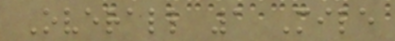Overall 1 Mile
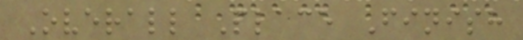Overall Place Finish
